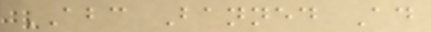ABC Banned Ad
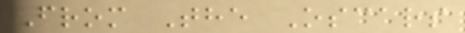From The Oscars
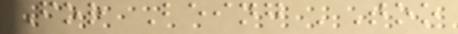For Being 'Too
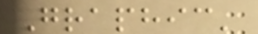Graphic'
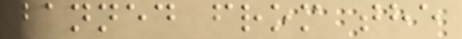banned from the
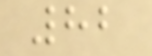82
